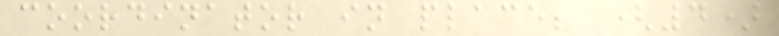coordinator in place; (4)
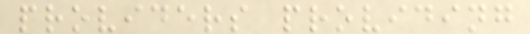providers providing
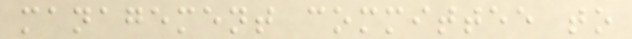management committee to
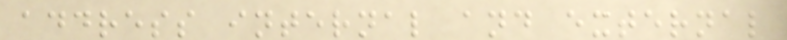address internal and external
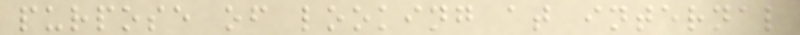purpose of looking at internal
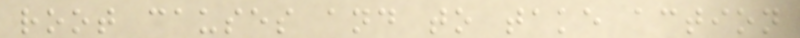root causes and to take action
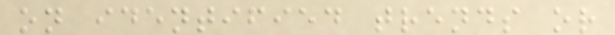on identified trends or
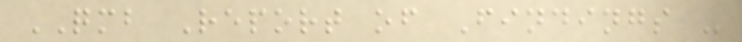QMB Report of Findings -
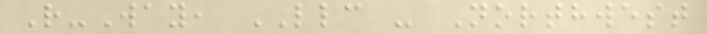R-Way, LLC - Northwest
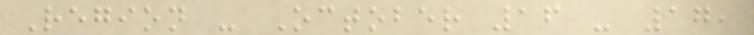Region - October 16 - 17,
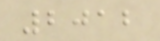2012
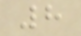8
